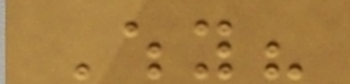Why?
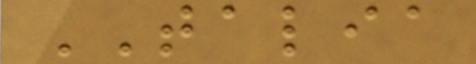TALIA
